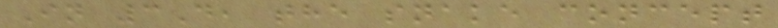In 3D, the snake concept
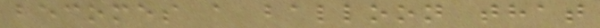becomes a balloon that
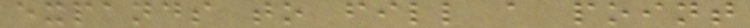expands to fill a point
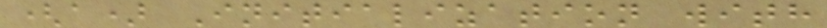(a) Initialization with
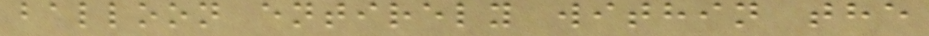balloon entirely within the
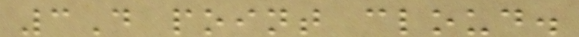3D point cloud.
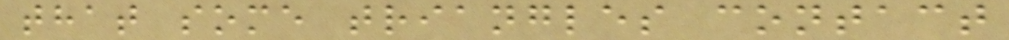that some triangles contact
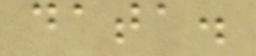data.
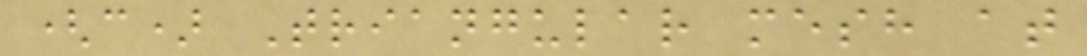(c) Triangular mesh at
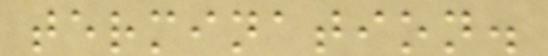termination.
